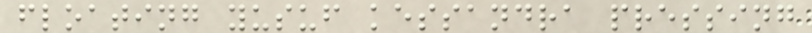floating yusuf kessandra pressing
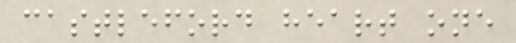castleford heart one
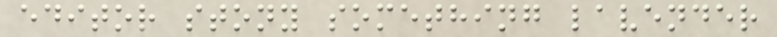editor stony something lavender
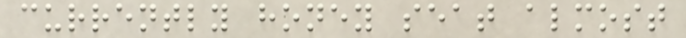currently honey seat almost
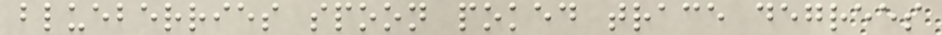blueberries spoon poked trace degrees
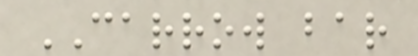CARROW bar
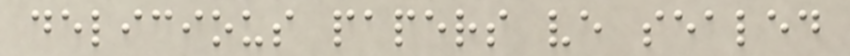delicious papers ve sealed
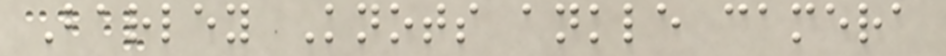Barley Knots ankle camera
